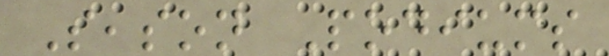Season Podiums
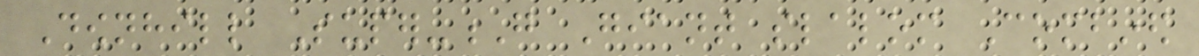Downhill Super-G Giant slalom Combined
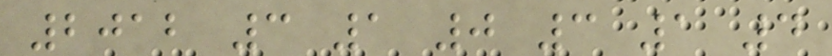2012 3 1 0 3 1 4
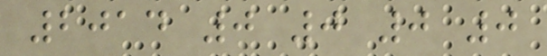2014 0 0 0 0
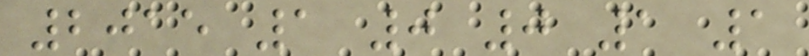2015 1 0 0 1 1
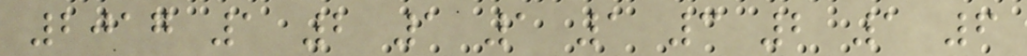2017 1 2 1 1 1 3 2 1 6
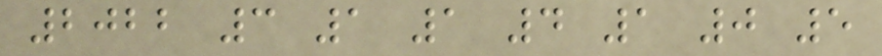2022 3 1 1 4 1 0 5
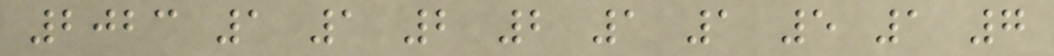2023 1 1 2 2 1 1 5 1 7
